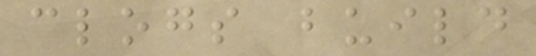clogs build
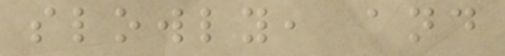slowly, and
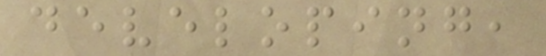developing,
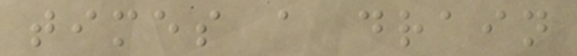times a drain
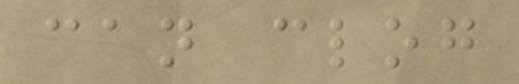can clog
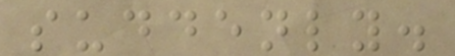suddenly.
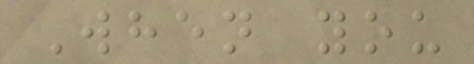When you
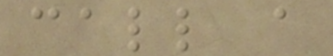call a
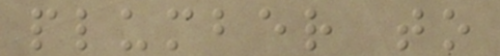plumber to
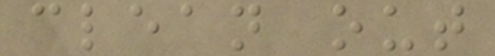clean out
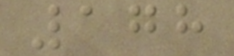178
